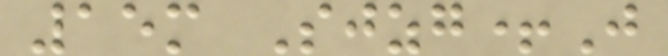15m Sjzg+J
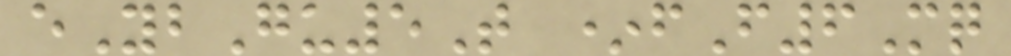eYbGu5T *fF6Mq
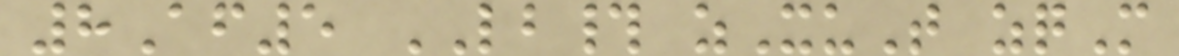8Af5 LB# zXuT zqM
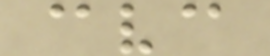@v@
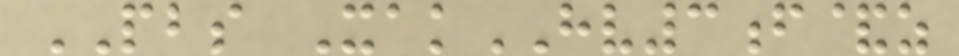PBS XakHV3f&z
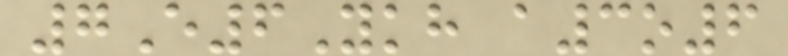7E6Ykh a3o6
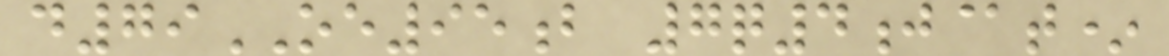d79OE95b 7q4j@t*
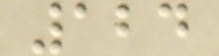124
